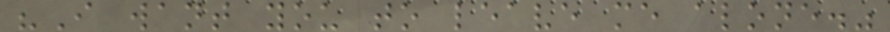"I want you to leave me alone."
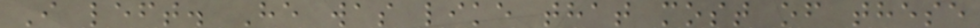I left. He was like that most of these
